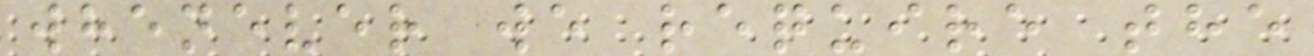whenever we require the
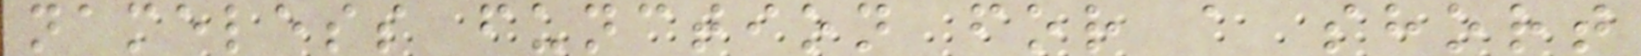nameless function for a short
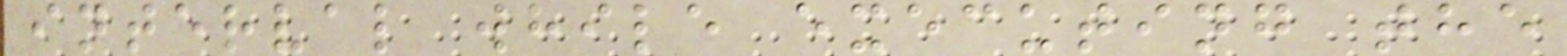interval while executing the
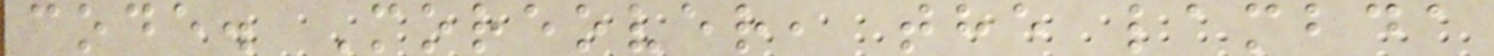code. Moreover, the lambda
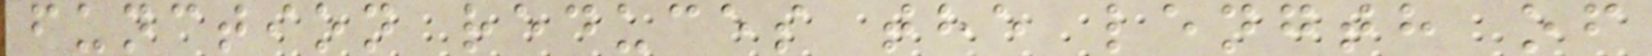function reduces the length of
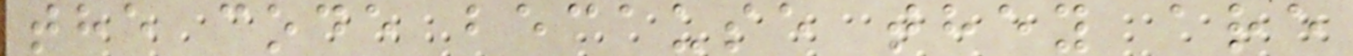the code because they are
